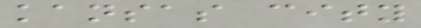kansas city
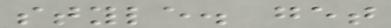style. get
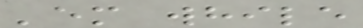'em while
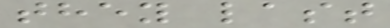they last
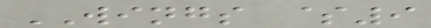WINGS $9
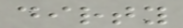dirty
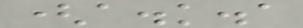(a.k.a
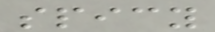spicy
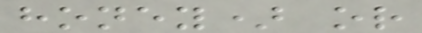honey) or
